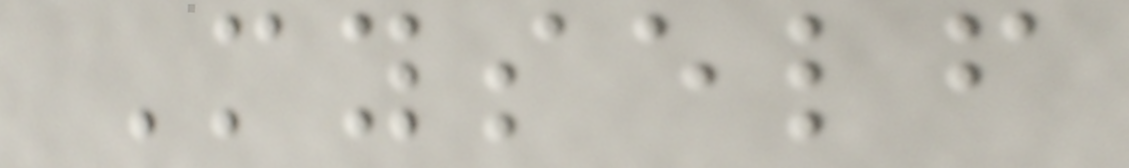Myself
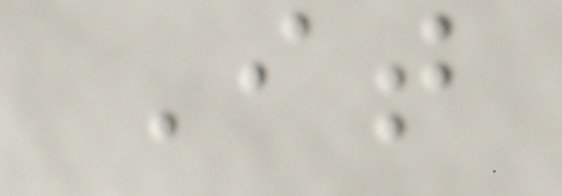It
